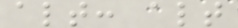alt: alt
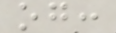og:
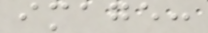image:
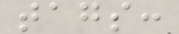tags:
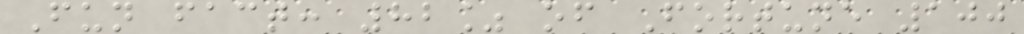Fun fact: 82% of Fortune 100
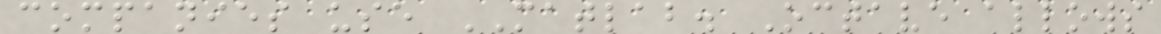companies use MATLAB. Octave allows
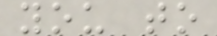you to
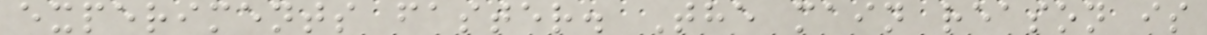experiments faster. The main reason is
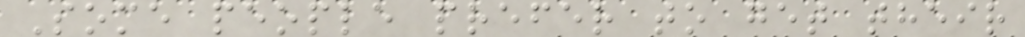Some people prefer to get their
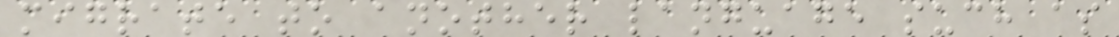migrate to another language such as
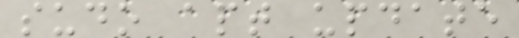sudo apt update
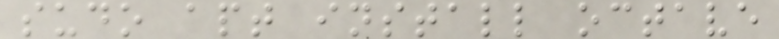sudo apt install octave
